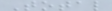Total
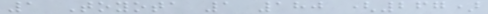1 Toyota 1 180 (267)
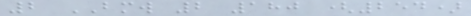2 BMW 2 180 (254)
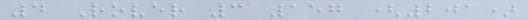4 Rover 3 157 (201)
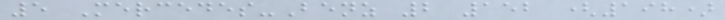5 Mercedes-Benz 2 152 (198)
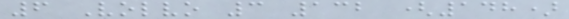6 Volvo 3 132 (148)
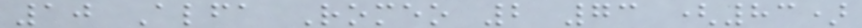10 Alfa Romeo 2 73 (83)
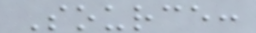Source:
